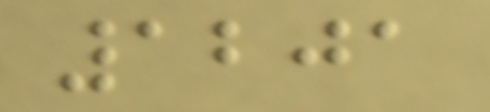1201
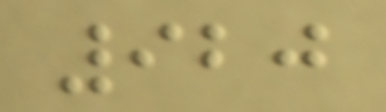920
